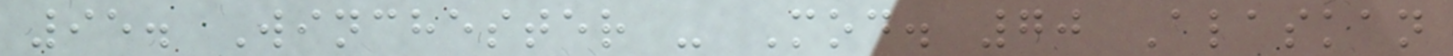95. Winchester - Mod. 70 Alaskan
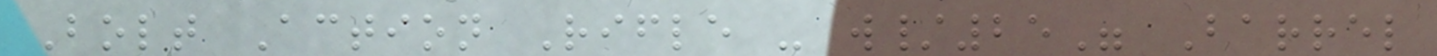Bolt Action Rifle - w/25" Barrel
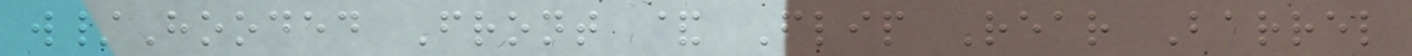w/Hooded Front & Flip Rear Barrel
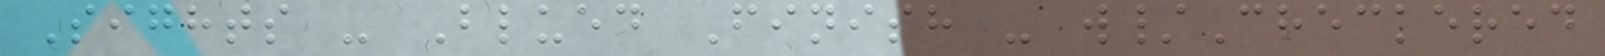Sights - Blued Finish - w/Checkered
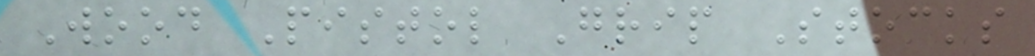Wood Pistol Grip Stocks
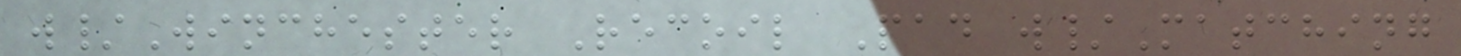w/Winchester Recoil Pad w/Matching
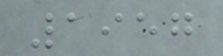1957
